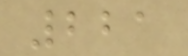221
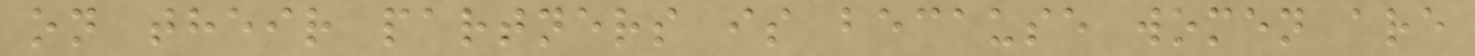on their partners is because women are
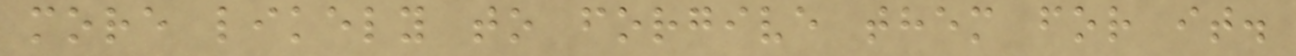more likely to forgive them for it.
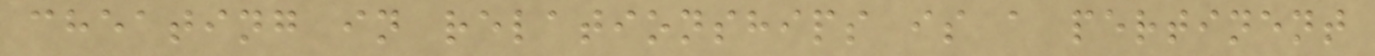cheating in relationships is a pertinent
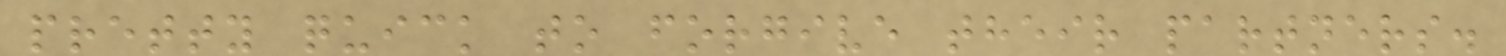pretty quick to forgive their partners.
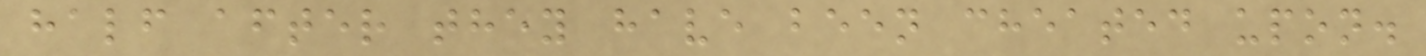half after they have been cheated upon.
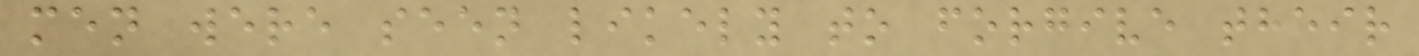men were seen likely to forgive their
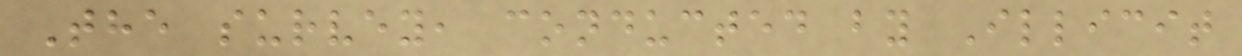The survey, conducted by Illicit
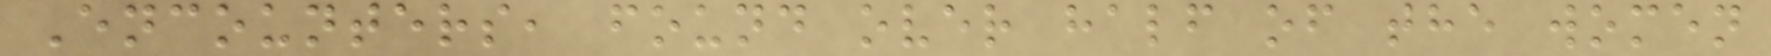Encounters, found over half of the women
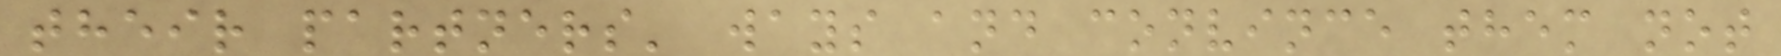their partners' ways and convince them not
